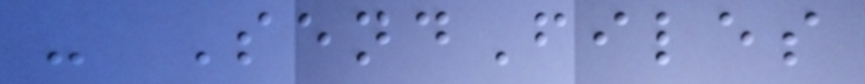- SendFiles
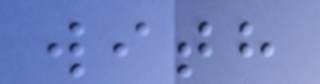with
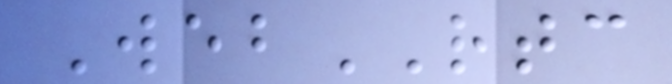WebRTC
